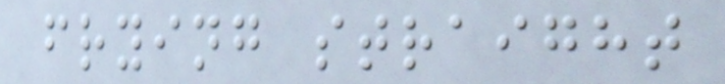frying straight
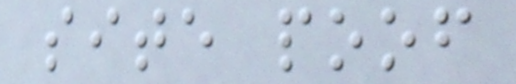site poof
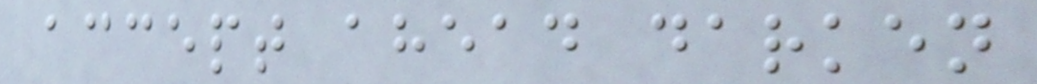accept ahead darken
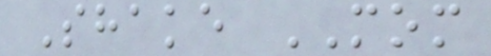Shake MOM
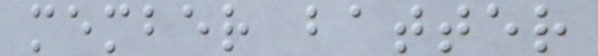member batter
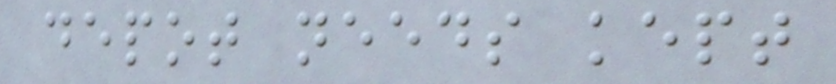depot needs kept
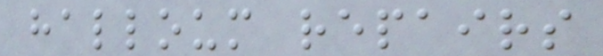halloum repairs
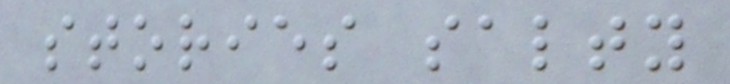stories salty
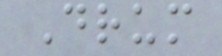Drum
